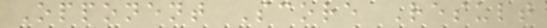Opponent Score Result
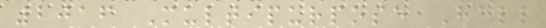2016 Multipurpose Hall
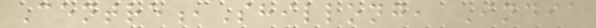Centre,Shillong, India
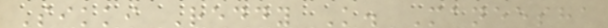Sikki Reddy K. Maneesha
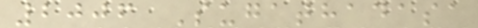2006 Sugathadasa
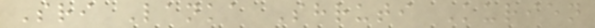Sri Lanka Shruti Kurien
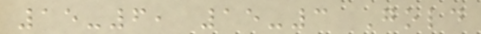15-6, 15-3 Gold
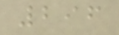296
